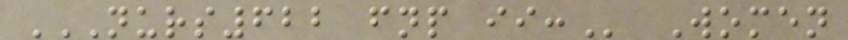NURS622 FNP II: Women
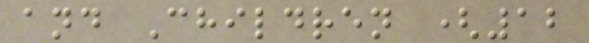and Children (12
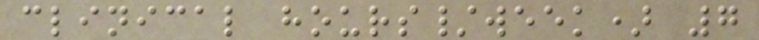clinical hours/week) 7
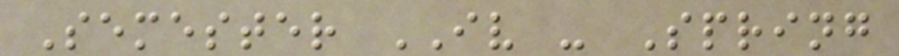Semester IV - Spring
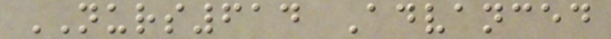NURS614 Advanced
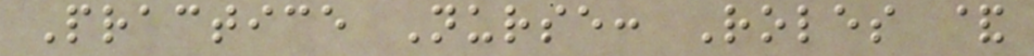Practice Nurse: Roles &
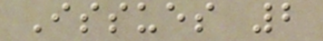Issues 2
